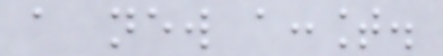a new account.
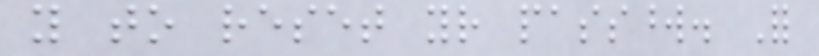you to reset your password. For
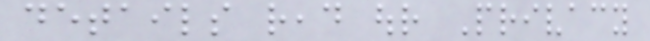details read our Privacy
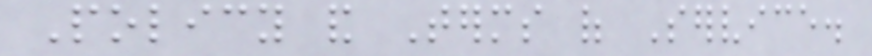Policy and Terms of Service.
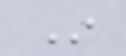In
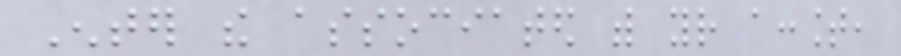Enter the associated with your account,
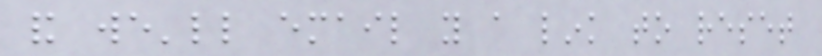and we'll email you a link to reset
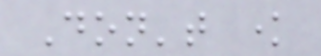Don't know
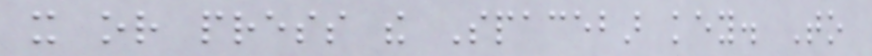it or press the Spacebar key. To
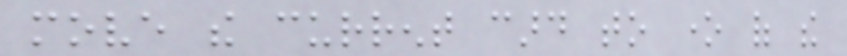move the current card to one of the
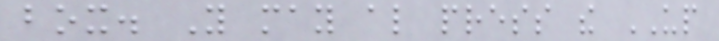box. You may also press the UP
